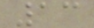13
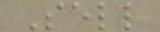Sell
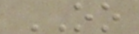OO
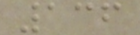136
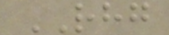RHG
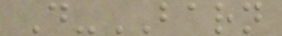D-BARN
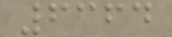6364
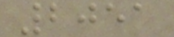2051
